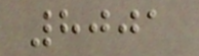8001
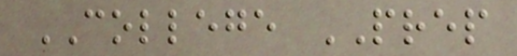COLLEGE PREP
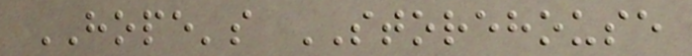HOPE's STOREHOUSE
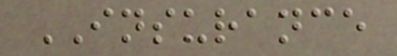INSURANCE
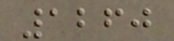1260
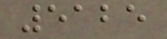5125
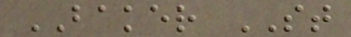BAKER ST
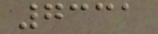7331
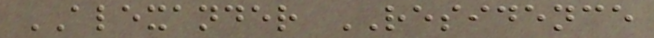ALEXANDER RESIDENCE
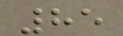85
